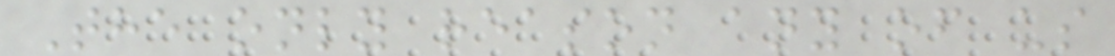The only reason any of us
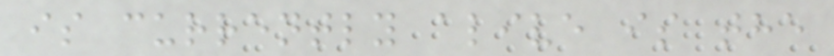is currently alive is the
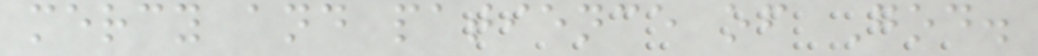mercy and patience of God.
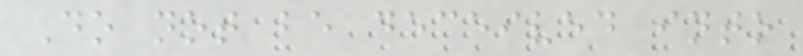Do not be deceived into
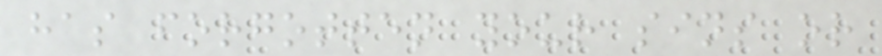has forgotten your sins or
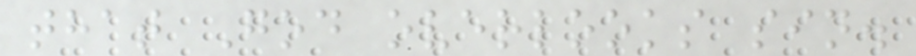that God overlooks sin.
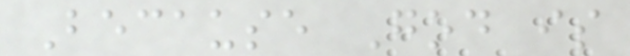Because God is
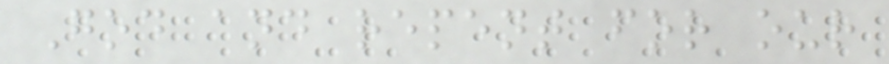God and repent for our
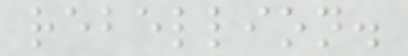rebellion.
